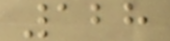128
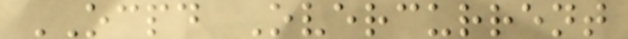OCPD Overcurrent
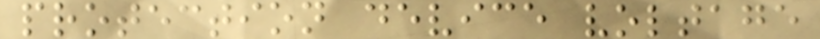protection device voltage
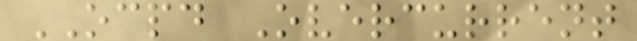OCPD Overcurrent
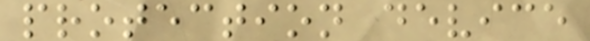protection device
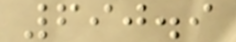690.9
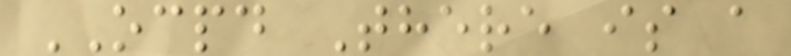OCPD There is a
